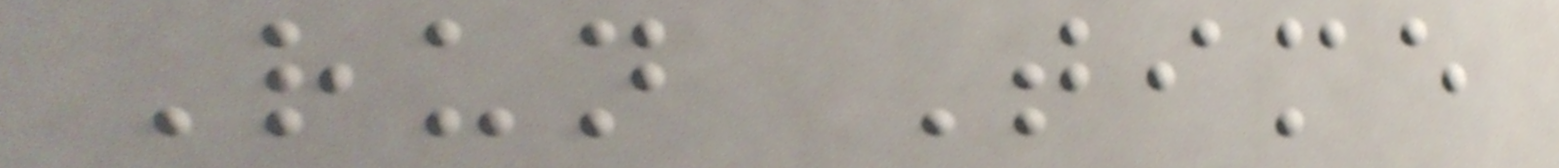Run Time
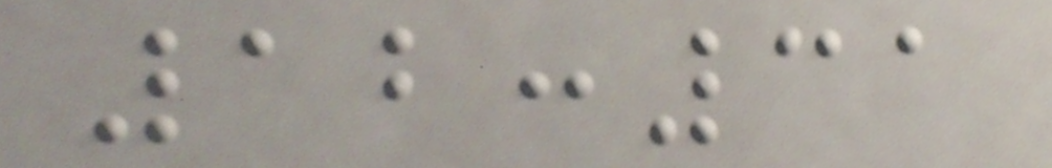12:31
